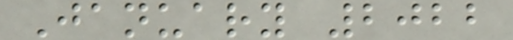January 2022
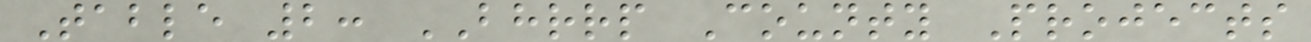Table 2: BHRRP County Projects
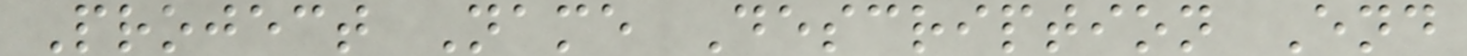Project Name Description End
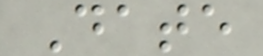Date
